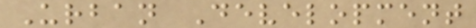Urban Development
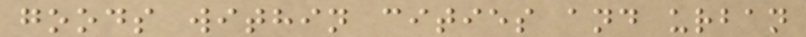goods within cities and urban
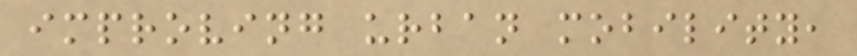improving urban mobility,
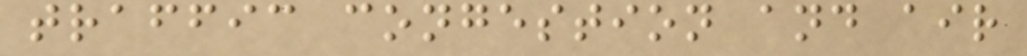traffic congestion and air
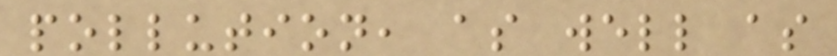pollution, as well as
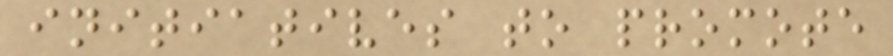initiatives to promote
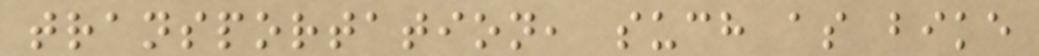transportation, such as bike
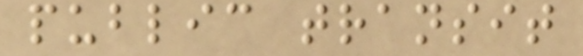public transit
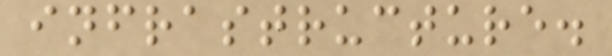infrastructure.
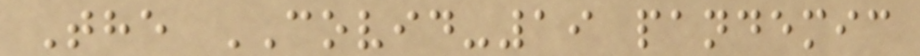The COVID-19 pandemic
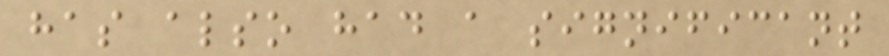has also had a significant
